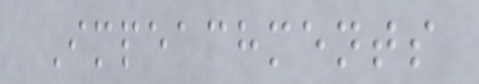Impeachments
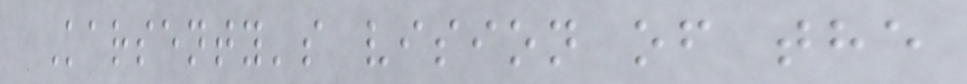Karsenty's vision of the
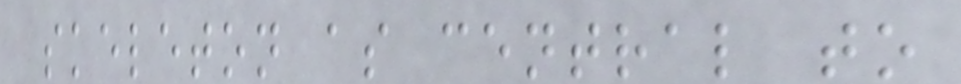skeleton as central to
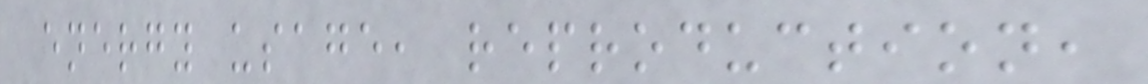energy usage, reproduction,
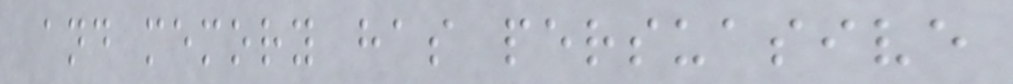and memory has persuasive
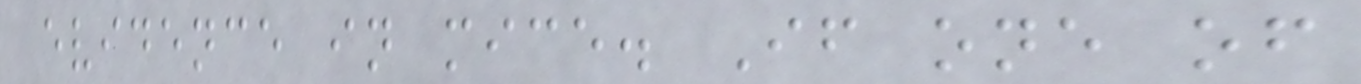evidence in mice. If one of
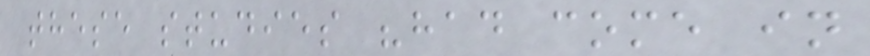these studies "had come in
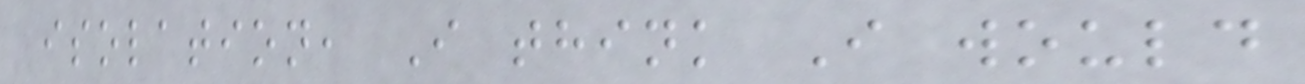isolation, I think I would
